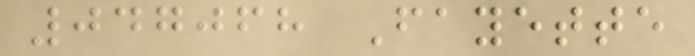047068 Fayette
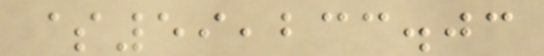$59,233.03
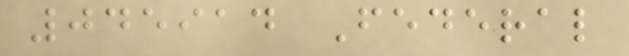045914 Federal
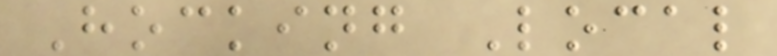Hocking Local
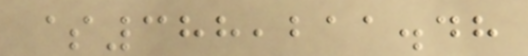$388,211.48
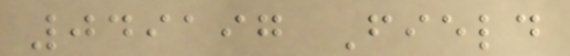049197 Field
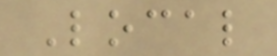Local
